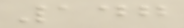147
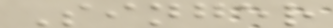Singer
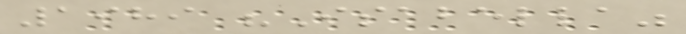1989 "Isabella"
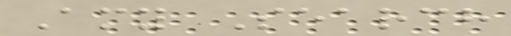Amy Search
